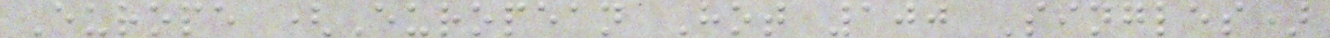Europe (European Hot 100 Singles)
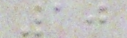10
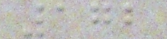172
